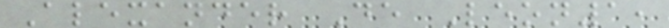Alexander De Leon1,
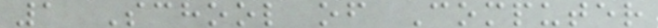1 School of Computer
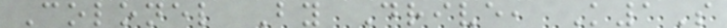Colonel By Drive, K1S
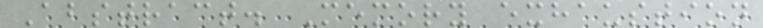Abstract. Memory exhaustion
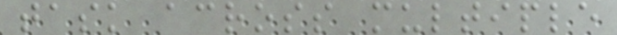task across multiple
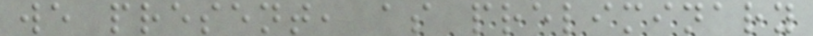we present, as preliminary
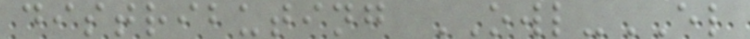distributing OWL-EL
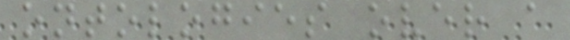ontologies over a
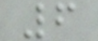6
